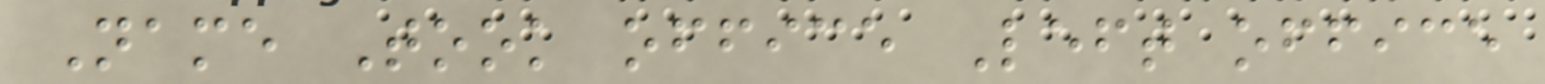Name Took office Left office
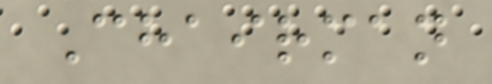Chairman
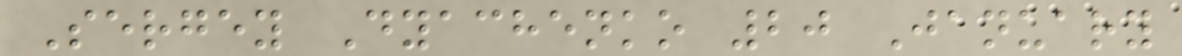Sergey Dyachenko 20 January
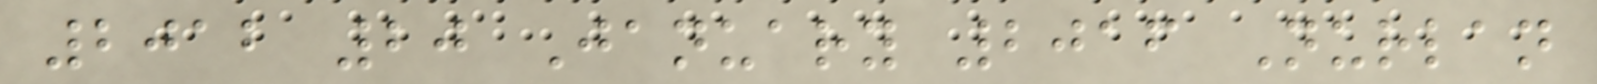2012 20 January 2016 Nurlan
